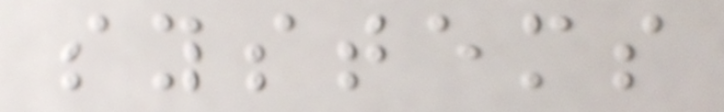systems
